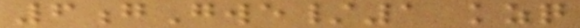6gGwe/1 kzq
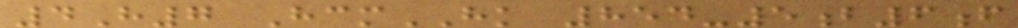4H7 HcmHK 854-5b6f
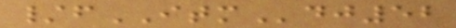/fITMdj52
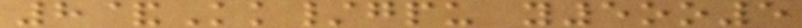8&Kk/gpu y5oo5
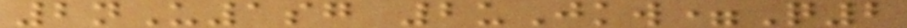2nU1sg 2uJkw=Q2
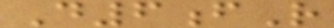D6fR
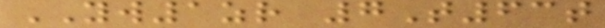YW1zr 7T63t
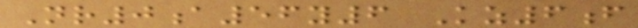Nr0a56y6 Kz6f
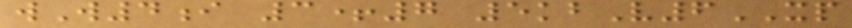wW4i 3+7 5kbV6XP
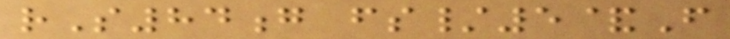rS84g fs/5&F
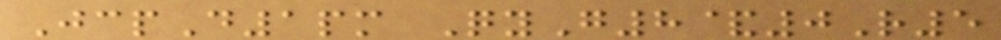JcpD1pm QyG8&0R5
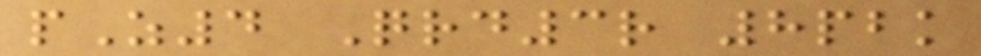pZ4 Qrd3r 8pbk
